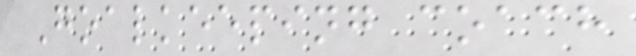Goalkeeping coach
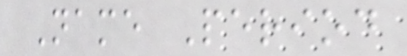Name Period
